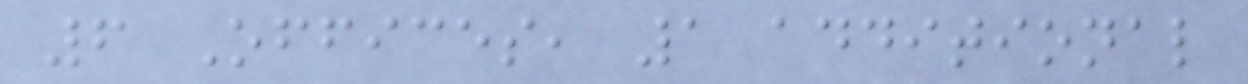6 Offices, 1 additional
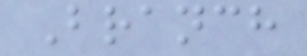Branch
